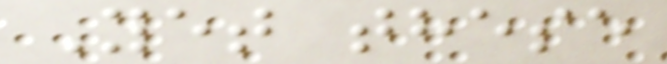Yet these
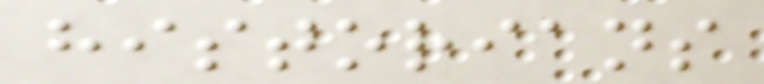historians
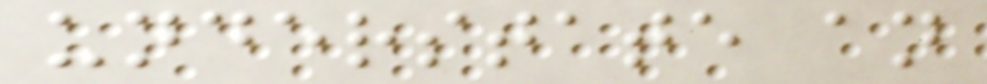understate an
